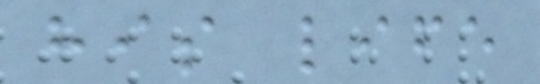his life
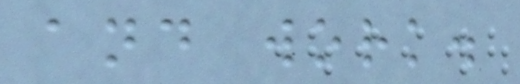and work.
